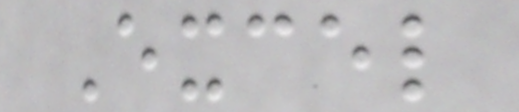Excel
